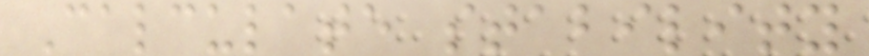Calculate stability
